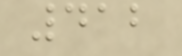412
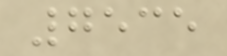7535
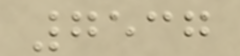7537
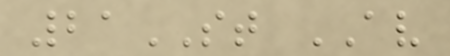21ST AV
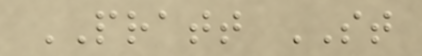PRATT ST
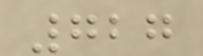727
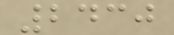2430
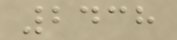2438
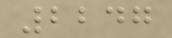2247
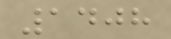1408
